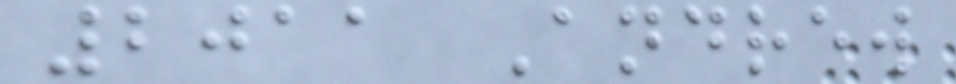2011 Andrew
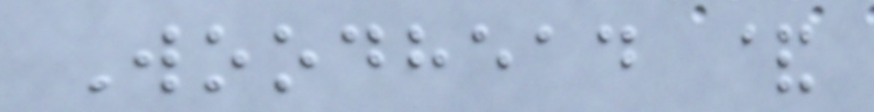Woodhead &
